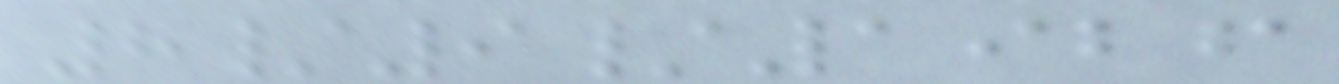8/9/1926
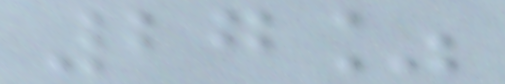27%
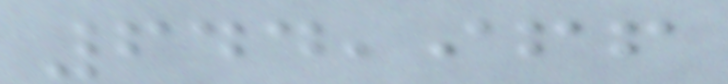644,966
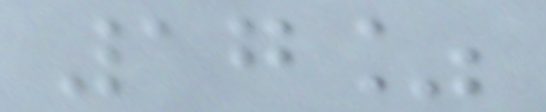17%
